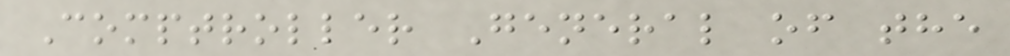Comptroller General of the
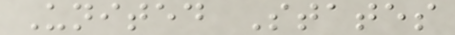United States
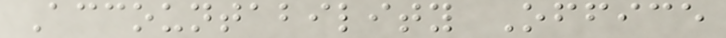Accountability Office
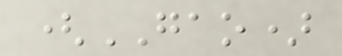(GAO)
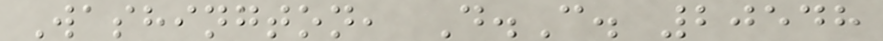Washington, D.C. 20548
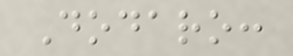Dodaro:
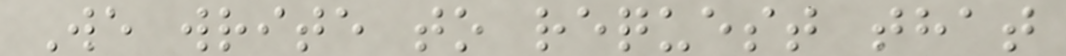We write to request that
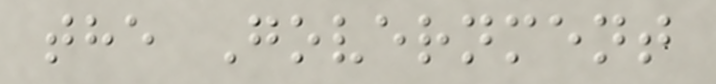the Government
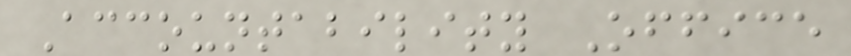Accountability Office
